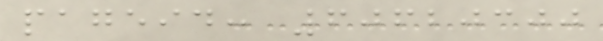pageid: 60620300
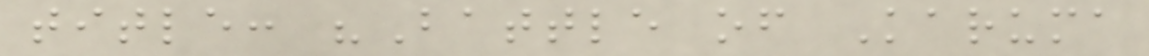title: "Battle of Karuma
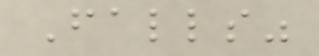Falls"
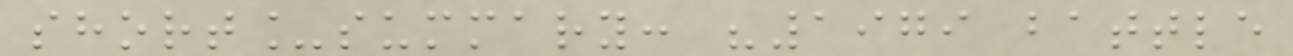short_summary: "1979 battle
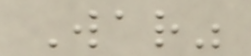War"
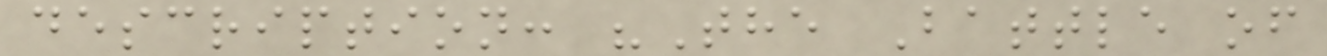description: "The Battle of
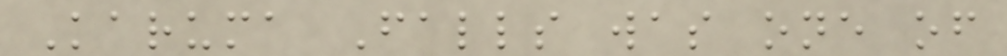Karuma Falls was one of
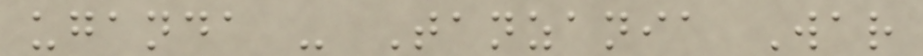uganda - Tanzania War
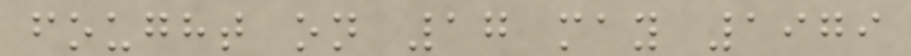fought on 17 may 1979
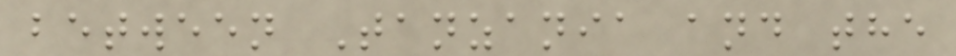between Tanzania and the
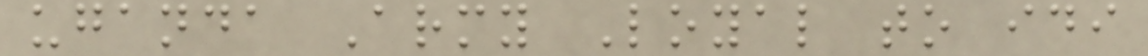uganda Army Loyal to idi
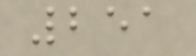251
